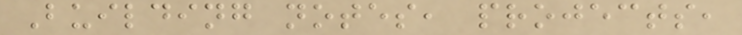Building notes, projects,
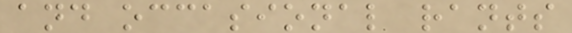and occasional rants
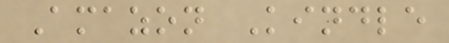Amazon Kindle
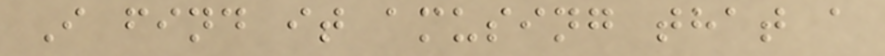I find it amusing that a
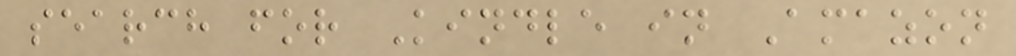search for Kindle in Amazon
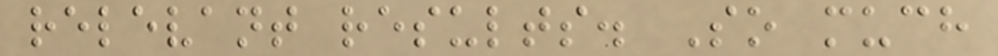relevant results. So much
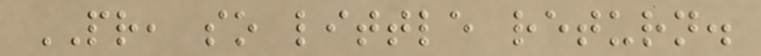PR, so little return.
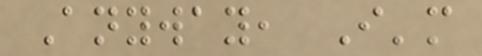Anyway, I'm
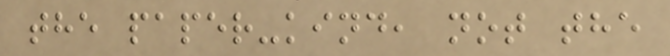the paper-kind, not the
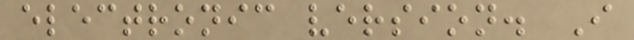electronic version. I
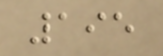195
